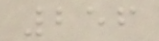256
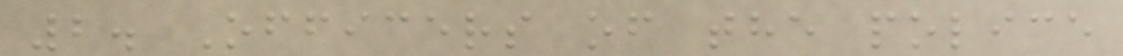2. Officers of the police
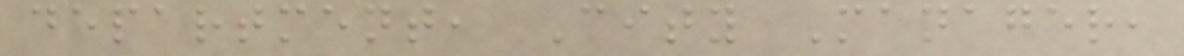department, City Manager,
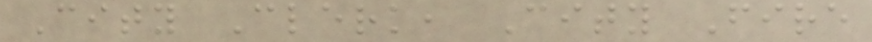City Clerk, City Fire
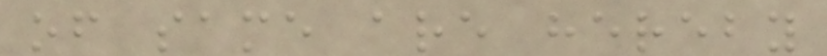of same are hereby
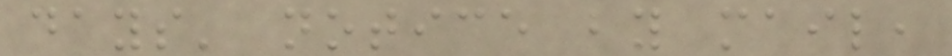days' notice by mail,
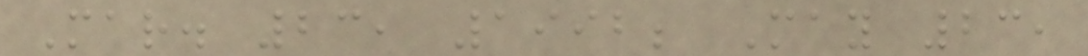Mar. 23, 1992; May 23,
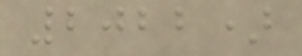2022)
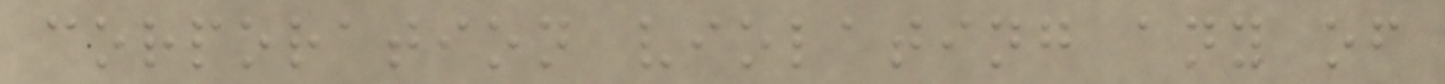corporation violating any of
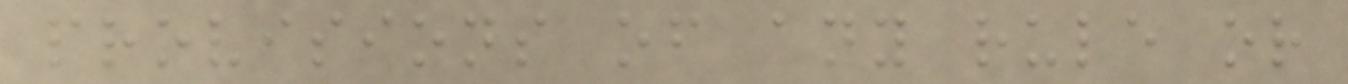provisions of any rule or
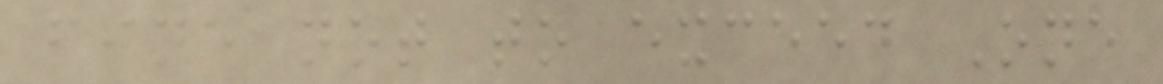fine not to exceed One
